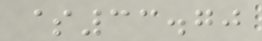$33.70
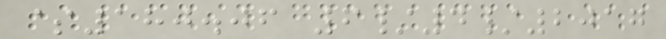$180.06 6/4/2017
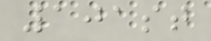101st
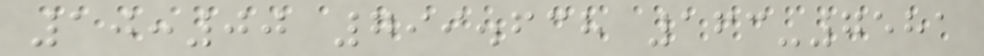10:00 799.638 163-7581
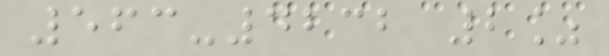563-4232 2%
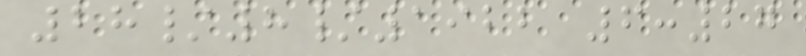28/8/1922 6:27
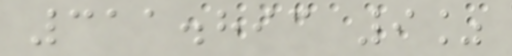311.893 9%
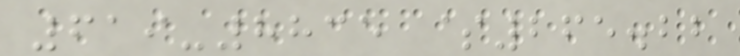619-8835 $265.22
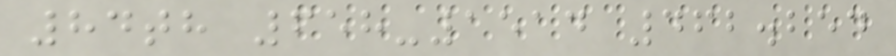84th 658-1514 462.254
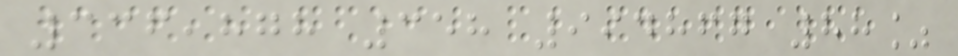336,878 358 994867 88%
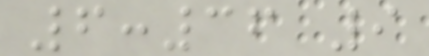6:36 9
